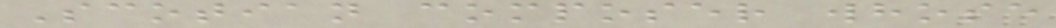Scotian composer whose
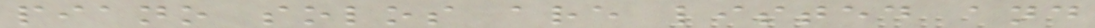piano solos are listed and
